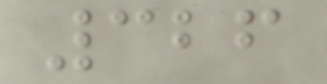326
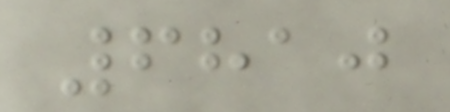6810
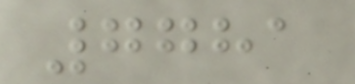7781
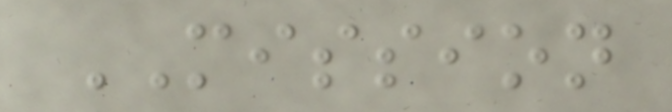MISSION
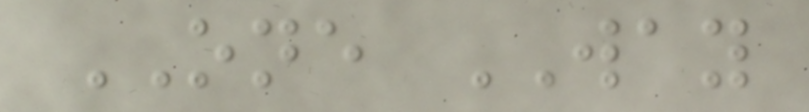ONE WAY
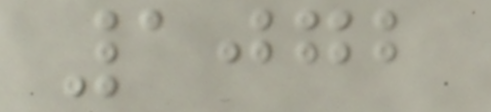1072
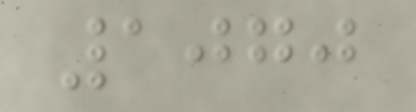1070
